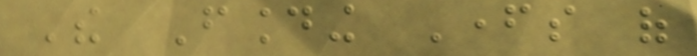The Founding Fathers of
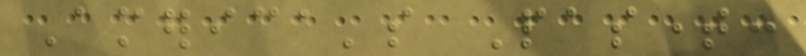America's Pastime:
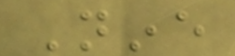Nine
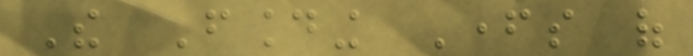The Founding Fathers of
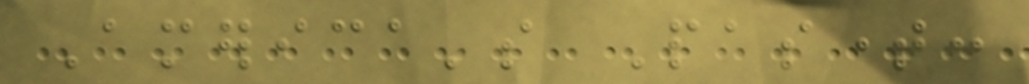America's Pastime:
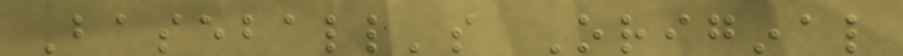Baseball's Original
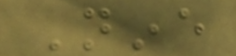Nine
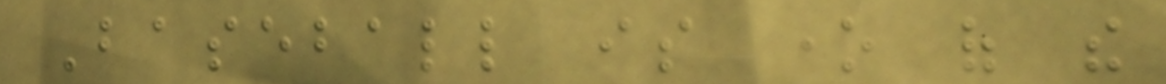Baseball is one of the
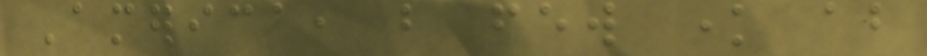America, but few know about
